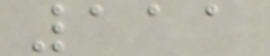111
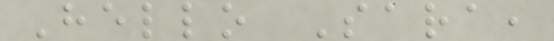Hello Sara,
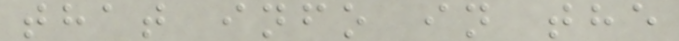that info in the
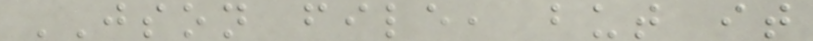JSON file, but it
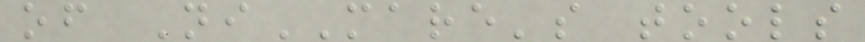of NiMARE's tools
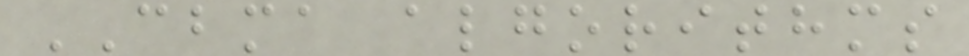CBMA algorithms
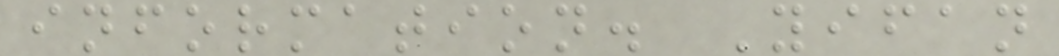information. Yifan
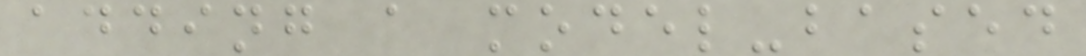adding a model-based
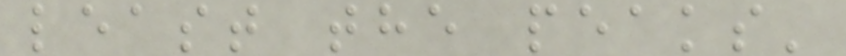least the peaks'
